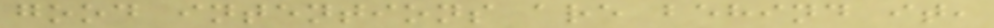good intentions are behind it,
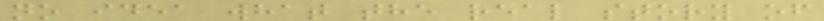no idea what the real story of
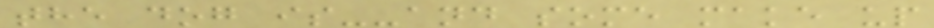the dog is--and some make up
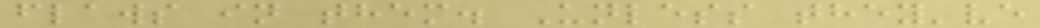flaws in them. Unless they've
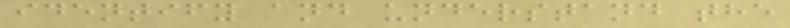identify and understand the
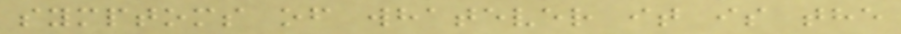symptoms of whatever it is the
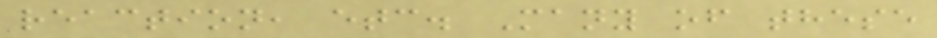reaction, etc. Many of these
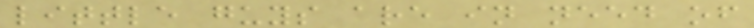little guys are in need of
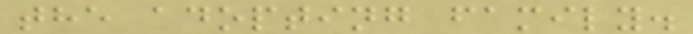the adopting family.
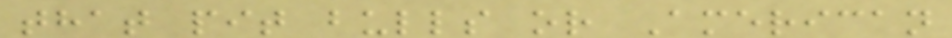that pit bulls or American
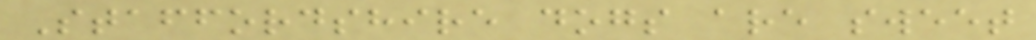Staffordshire dogs are sweet
